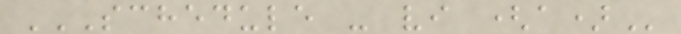SCHEDULE - VI (A)
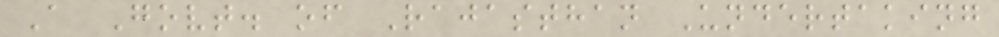A Govt. of Rajasthan Undertaking
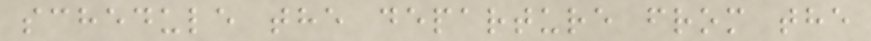schedule the departure from the
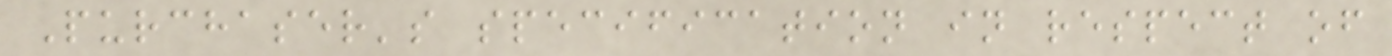Purchaser's specification in respect of
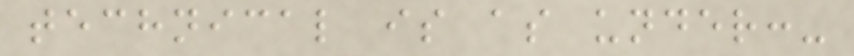technical is as under:-
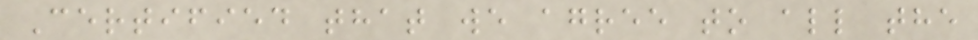Certified that we agree to all the
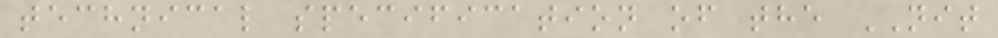technical specification of the NIT
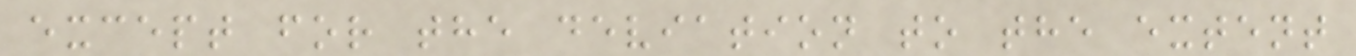except for the deviation to the extent
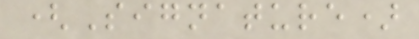(Signature)
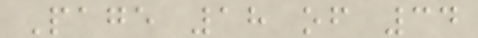Page 18 of 34
